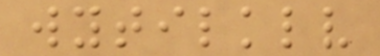wytilklv
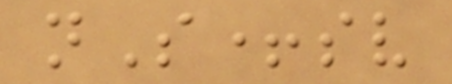nS+sv
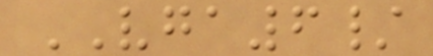VGA6/
